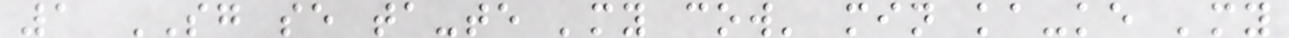1 SG se ta-te 'my cow' min ka-ke 'my
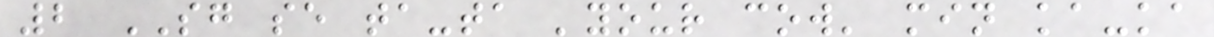2 SG se ta-ta 'your cow' min ka-ka
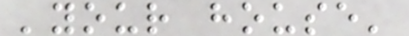'your house'
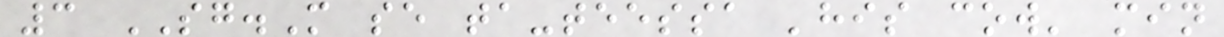3 SG.M se ta-teessa 'his cow' min
